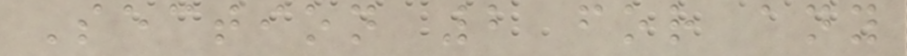Section 2 for any
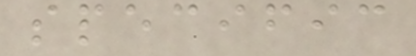specific
